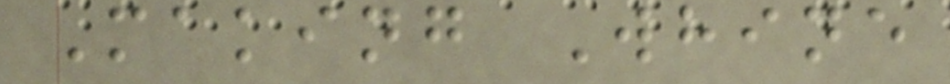Making Whine
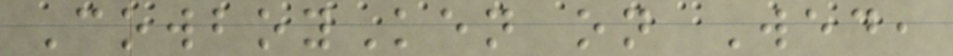CowboyKen on Wed,
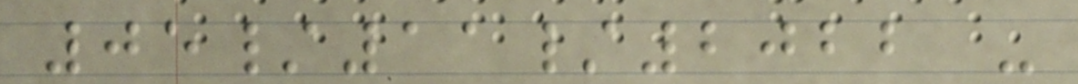05/11/2022 -
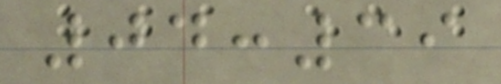04:39
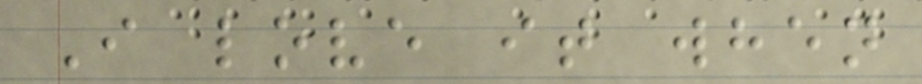I love it when
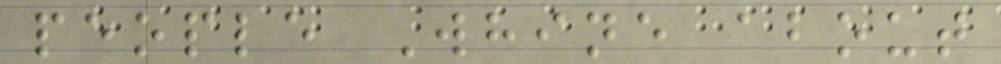people Whine about
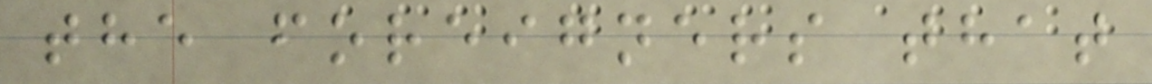the foreigners that
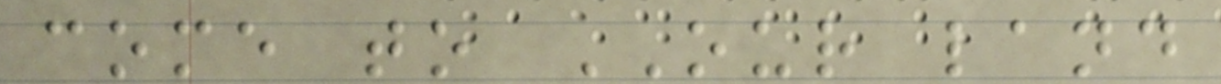come to OUR land
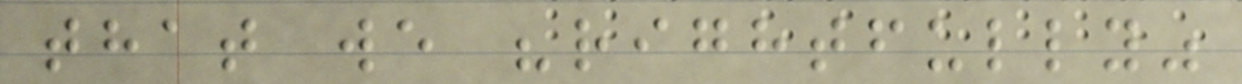that we "rightfully"
